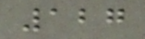127
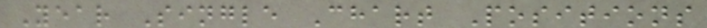Year Single Chart Positions
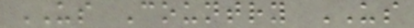US Country US
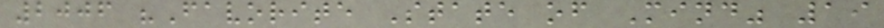2006 "Favorite State of Mind" 19
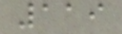119
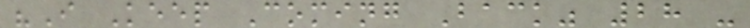"I Keep Coming Back" 28 -
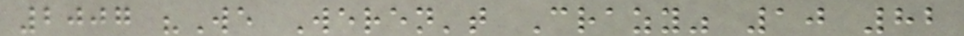2007 "We Weren't Crazy" 10 82
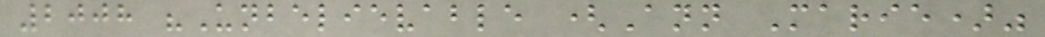2008 "Unbelievable (Ann Marie)"
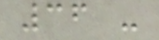36 -
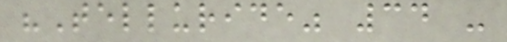"Telluride" 34 -
